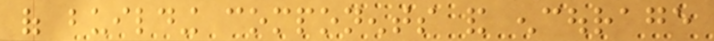of building components and encourage
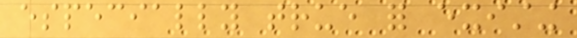especially true for existing
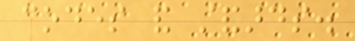codes and standards.
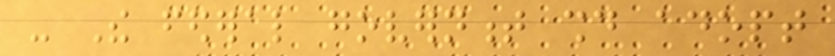- The federal government should adopt
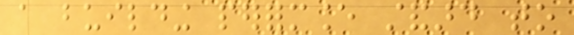a building performance standard to
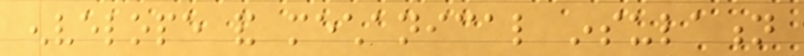envelope and mechanical insulation
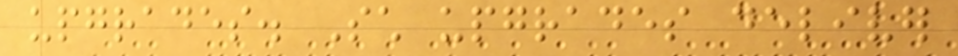upgrades. Such upgrades deliver
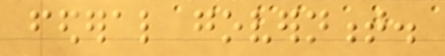federal government.
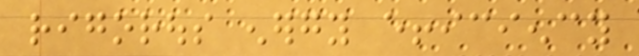rigorous energy efficiency
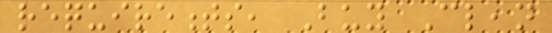requirements, Buy Clean
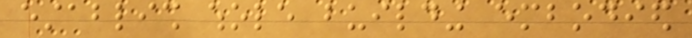establish whole building embodied
